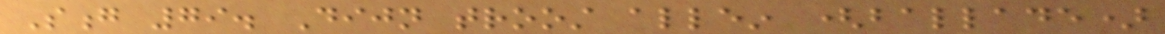Song 79. Dijn troost allein (ballade)
